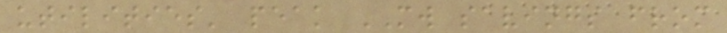utilities' peak MW savings from
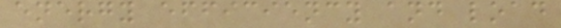energy efficiency and load
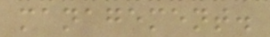management.
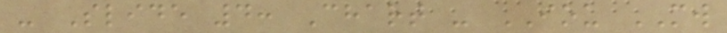- Slide 4: Chart - IOU MW
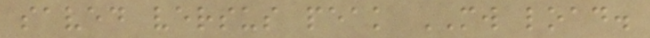saved versus peak MW load.
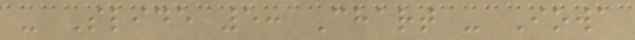- Slide 5: Chart - Iowa
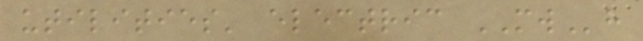utilities' electric MWh
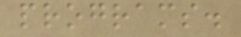programs.
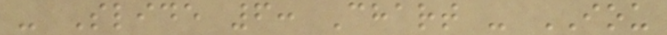- Slide 6: Chart - IOU
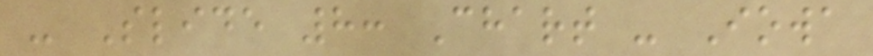- Slide 8: Chart - Iowa
